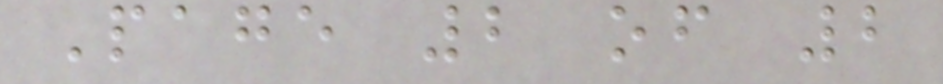Page 2 of 2
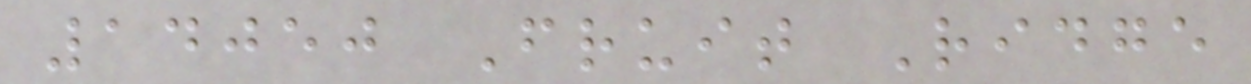14050 Fruit Ridge
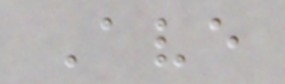Ave
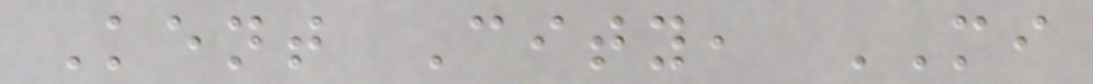Kent City, MI
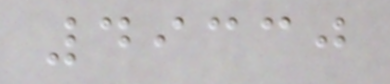49330
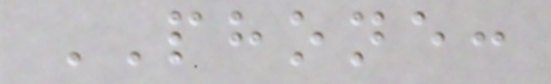PHONE:
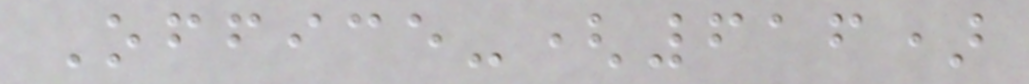Office-(616)
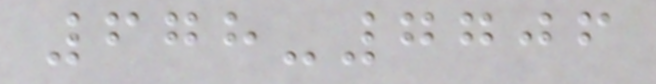678-7706
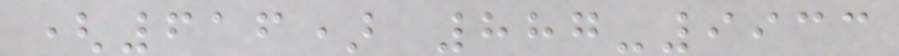(616) 887-9933
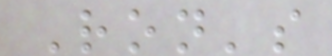Ron's
